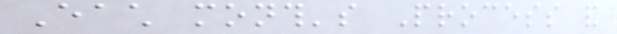Each month's Process and
